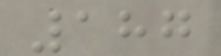187
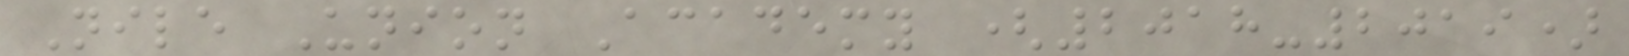Nile Union Academy (2018-2019)
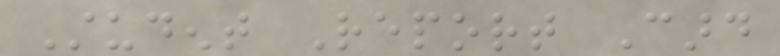Student Report Card
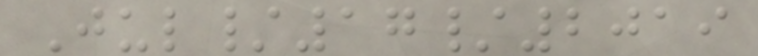Jul/17/2019
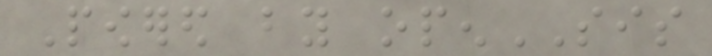Powered by openSIS
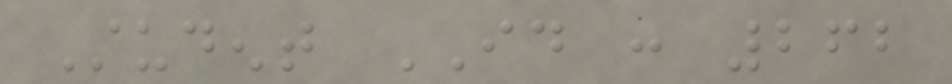Student ID : 262
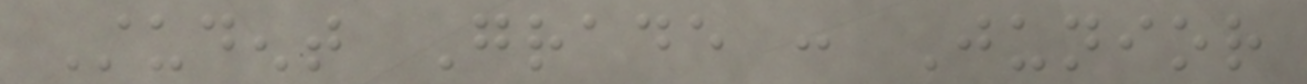Student Grade : Junior
